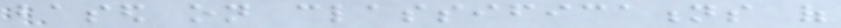based on classifications of
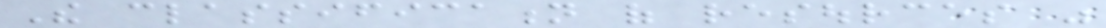The classification of resources was
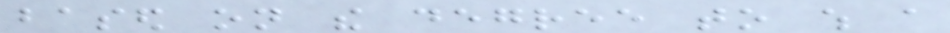based on the degree to which a
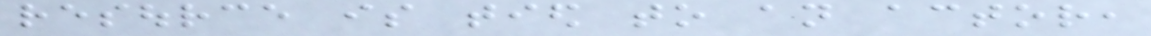resource is tied to an actor,
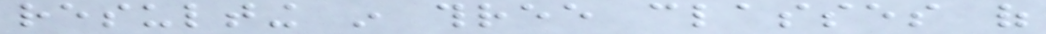resulting in three classes of
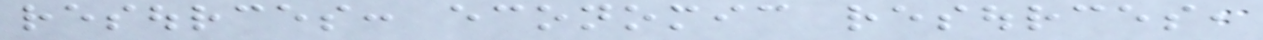resources: economic resources,
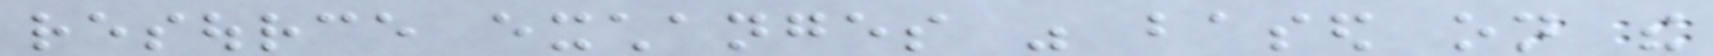resource exchanges was based on the
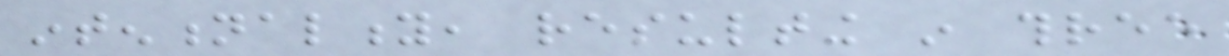intentionality, resulting in three
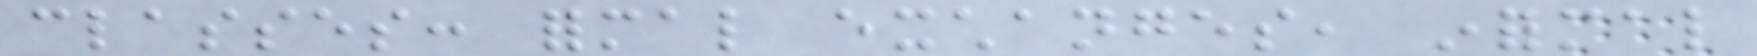classes: formal exchanges, informal
